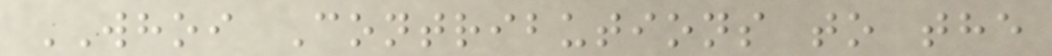WHOI Contributions to the
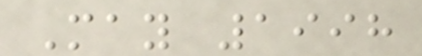May 1998
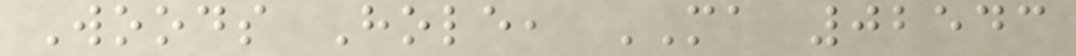Woods Hole, MA 02543
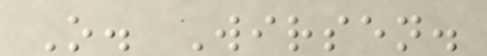O. Wirsen.
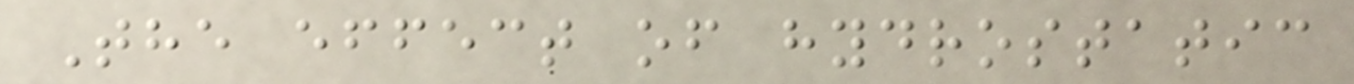The effect of hydrostatic
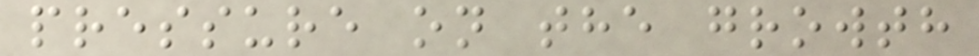pressure on the growth
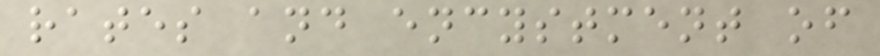rates and encystment of
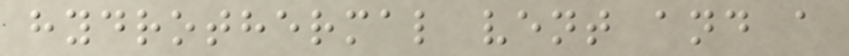hydrothermal vent and a
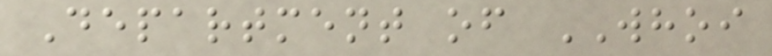Department of WHOI
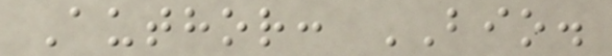Author: BIO.
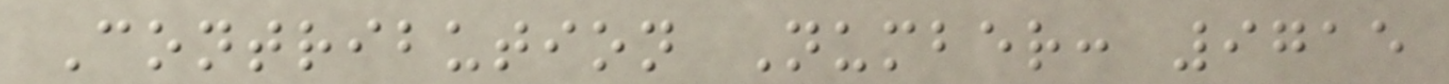Contribution Number: 9715
